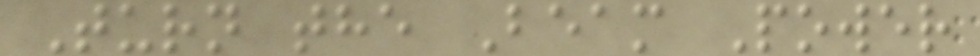Turn the Beam Power
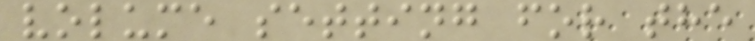volume setting for the
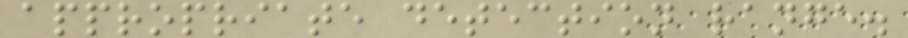appropriate detection range.
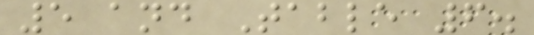5 and Table 6.
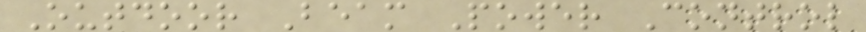Outdoor Beam Power Control
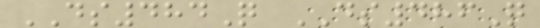DS484Q DS486Q
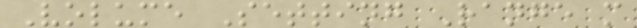Volume Setting Range m
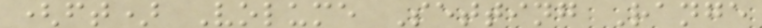(ft) Volume Setting Range
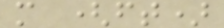m (ft)
